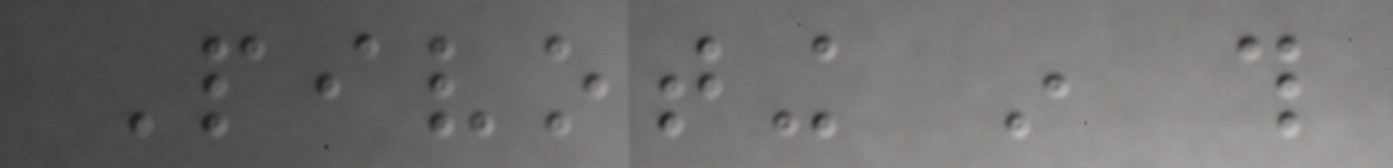Pivoting in this
